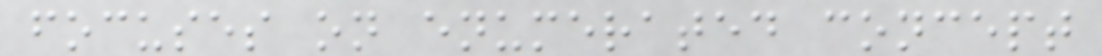focuses on enumerated concept
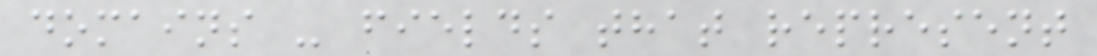domains - fields that represent
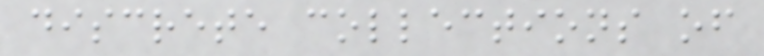discrete collections of
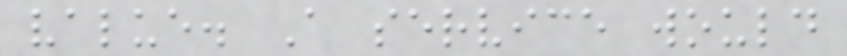value. A service would
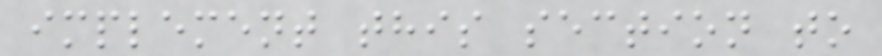implement this section to
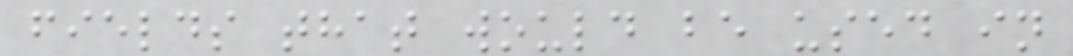fields that would be used in
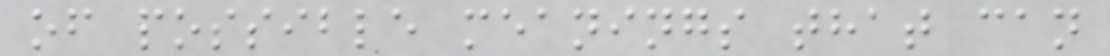of possible meanings that can
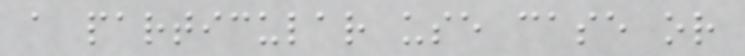a particular use case or
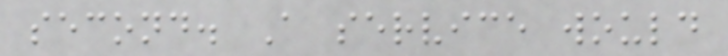second. A service would
